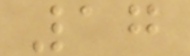17
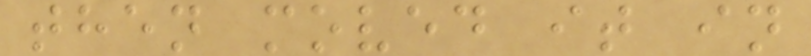then moved it in
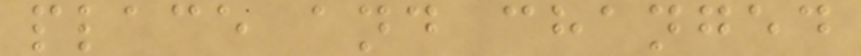place and changed
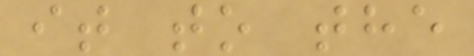it to the
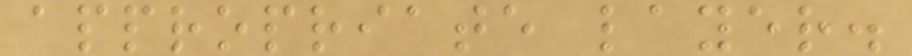appropriate layer.
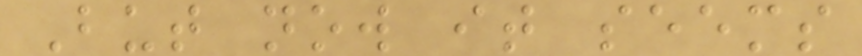But now it seems
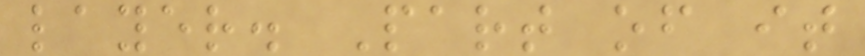layer. Part of it
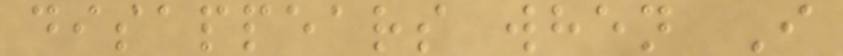disappears when I
